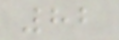82
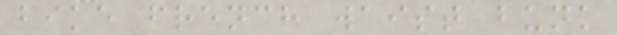bike french waist bunk
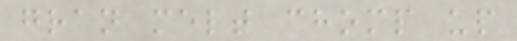gran melt chomp up
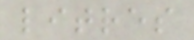litres
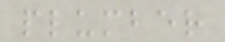plumber
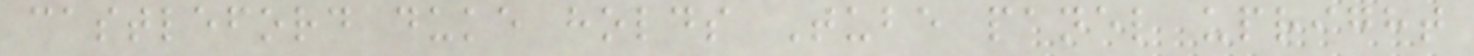castleford duke holds Tube panel upright
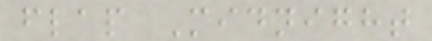flap Midnight
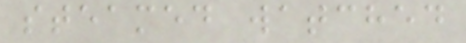steamed watched
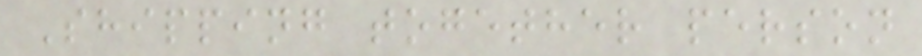Shipping together person
